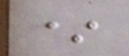*
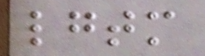lgtm
